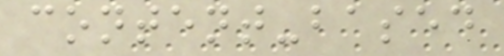content-based
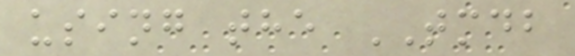using the TMDB
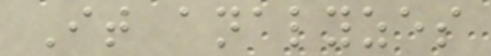It analyzes
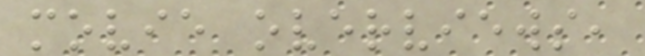movie overviews,
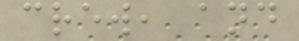crew, and
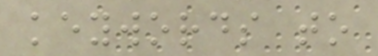keywords to
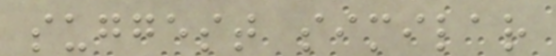suggest similar
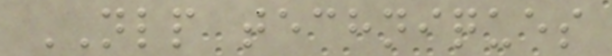NLP techniques
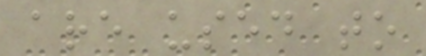are used to
